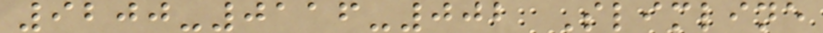9200-0116-002 Slimline
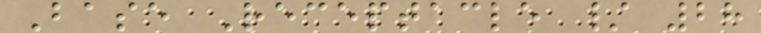Base Receptacle / 28
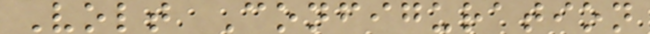Volt Configuration
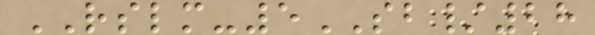RSLM-5SB/28
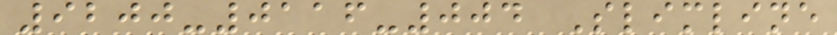9200-0116-004 Slimline
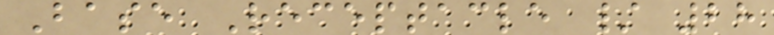Base Receptacle / 28
